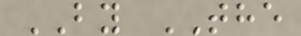BY THE
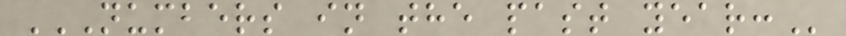NUMBERS IN THE PAST YEAR:
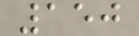150
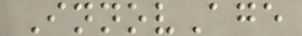InnovAge
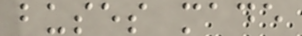buses made
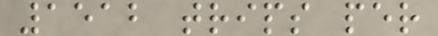1512 trips per
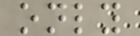only
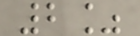2%
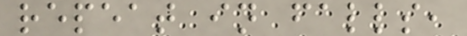repeat in falls,
